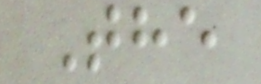The
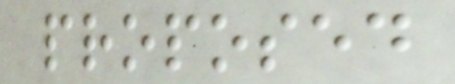proposed
